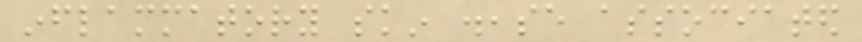inflammatory skin disease associated
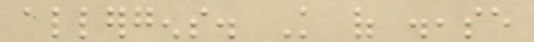allergens. Knowledge of disease
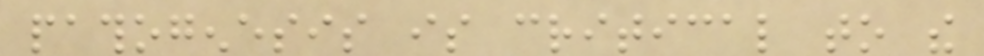pathogenesis is critical to the
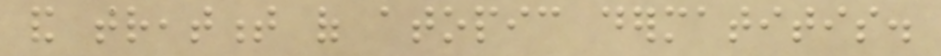and treatment of atopic dermatitis.
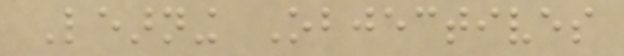Learning Objectives
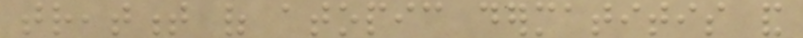treatment of atopic dermatitis and
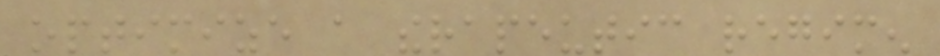optimize a therapeutic regimen
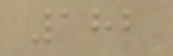182
